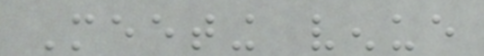Meeting venue
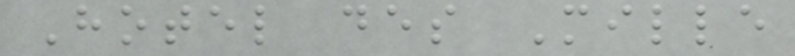Hotel des Mille
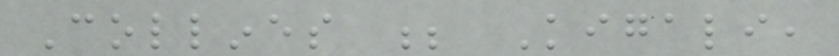Collines ; Kigali,
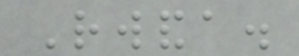Rwanda.
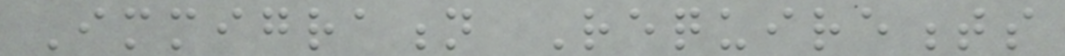Immigration Requirements
